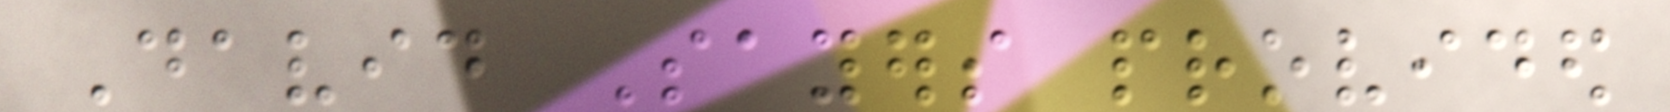David Sayers provided
